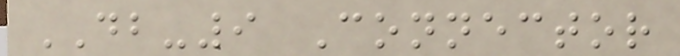DB-9 Connector
